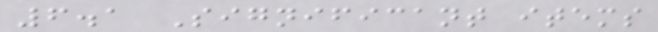6.1 Significant items
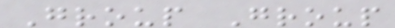Group Group
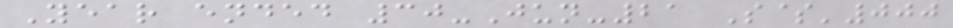Year ended 30-Jun-21 S$'000
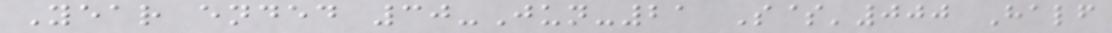Year ended 30-Jun-21 S$'000 Half
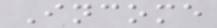Income
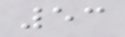53
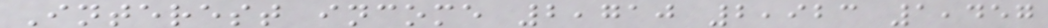Interest income 2,710 2,923 1,457
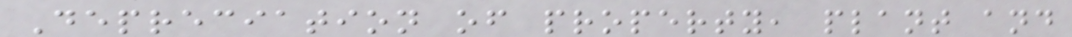Depreciation of property, plant and
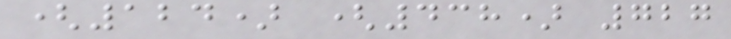(124) (438) 727
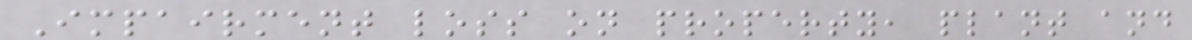Impairment loss on property, plant and
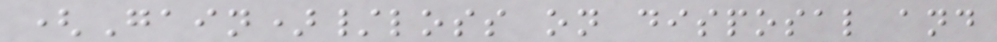(Gain)/loss on disposal and
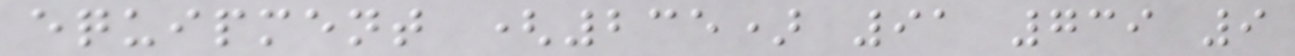equipment (235) 91 739 9
